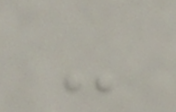-
